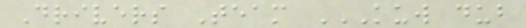Drivers Team KUW DUB
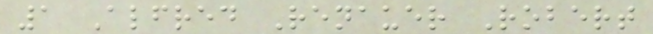1 Alfred Renauer Robert
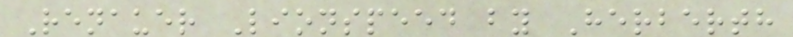Renauer Lionspeed by Herberth
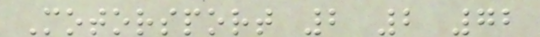Motorsport 2 2 72
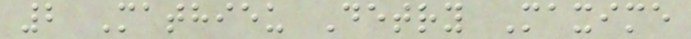2 Mathieu Detry Maxime
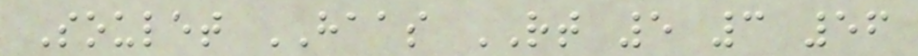Soulet HAAS RT 5 3 56
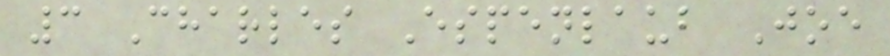3 Charles Espenlaub Joe
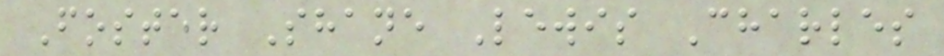Foster Shane Lewis Charles
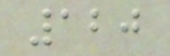120
